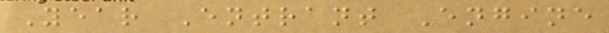Year Entrant Engine
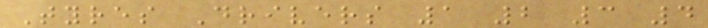Tyres Drivers 1 2 3 4
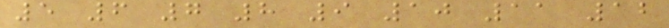5 6 7 8 9 10 11 12
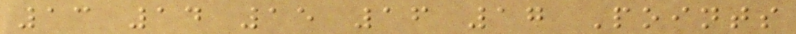13 14 15 16 17 Points
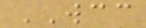WCC
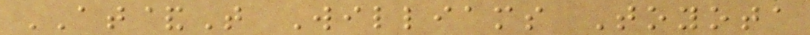AT&T Williams Toyota
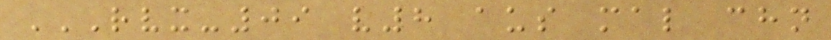RVX-09 V8 AUS MAL CHN
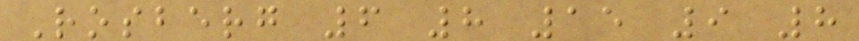Rosberg 6 8 15 9 8
